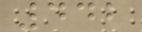442
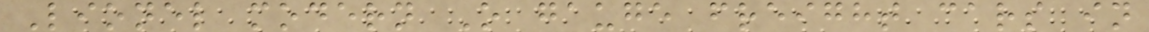Lionel modern O gauge freight cars in
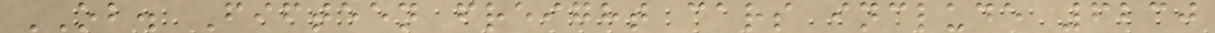OB. Fifteen freight cars include 6230
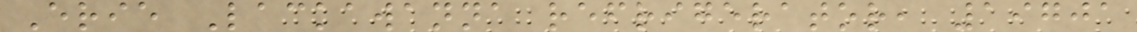Erie Lackawanna refrigerator, 19701
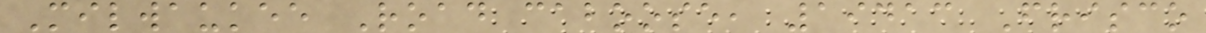Milwaukee Road caboose, 19413 Frisco
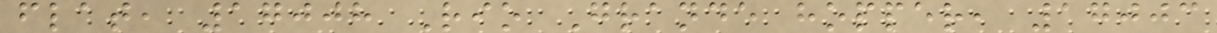flat, 17008 Rio Grande hopper, 17003
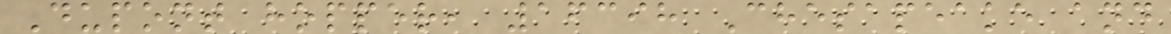Dupont hopper, 16398 Chesapeake and
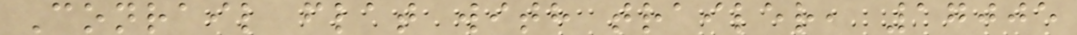Conrail flat with trailer, 17005
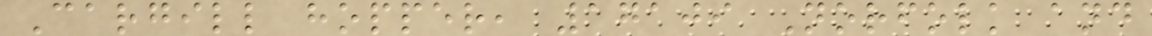Cargill hopper, 17109 Norfolk and
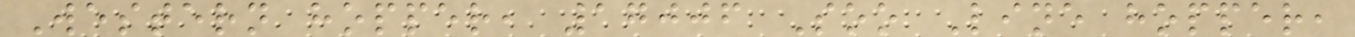Western hopper, 17006 Soo Line hopper,
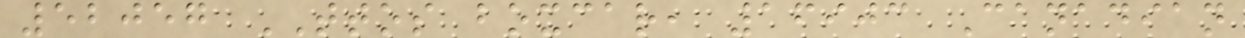52057 TTOS boxcar, 16903 Canadian
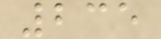235
